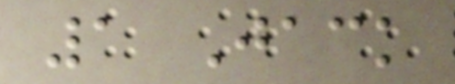1 Jack
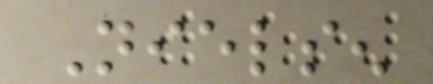Nielsen
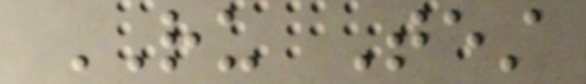RU Test
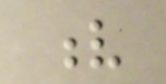v
